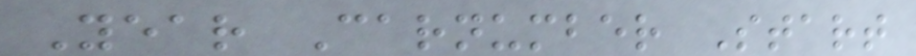Year Carnumber Start
